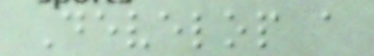Develop a
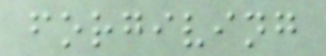forgiving
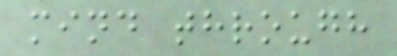mind through
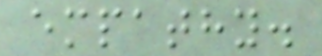empathy.
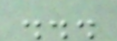...
